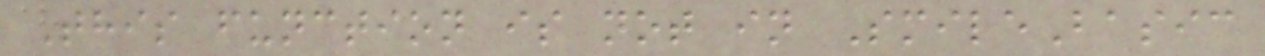This function is not in SmileBasic
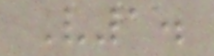V1.
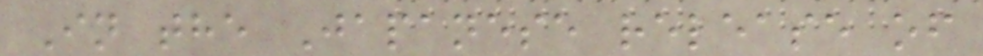In the Japanese release of
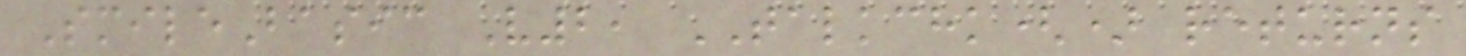SmileBasic V2, TALKCHK() returns
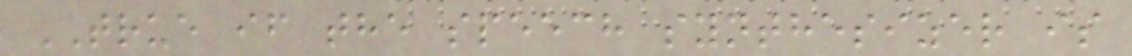TRUE if the speech synthesizer is
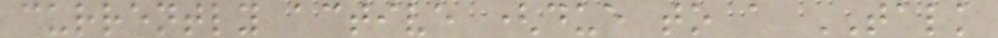currently active (due to a TALK
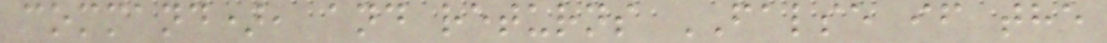command), and returns FALSE if the
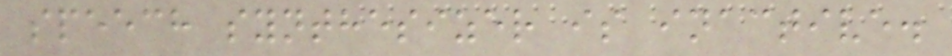speech synthesizer is inactive.
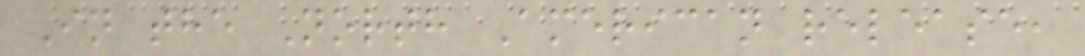In the North American release,
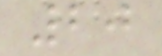20
